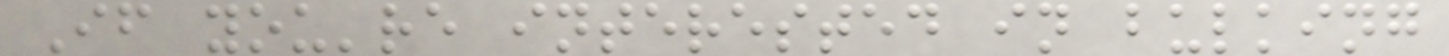If you're interested in bulking
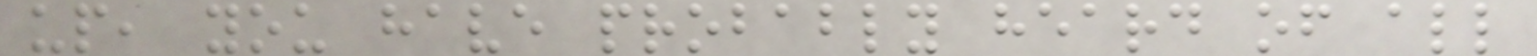up, you have probably heard of all
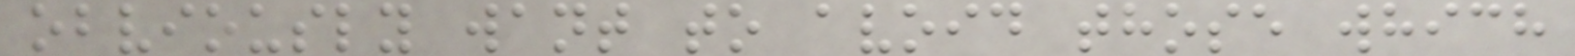obviously want to avoid those which
